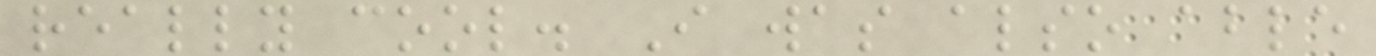really cool. I was also able
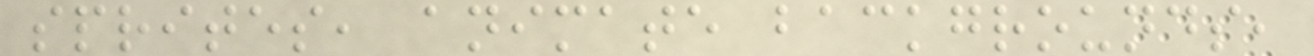sprites, animate backgrounds,
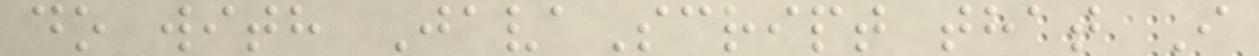do with JavaScript that I
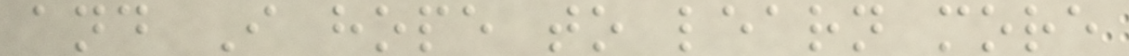and I hope to learn more
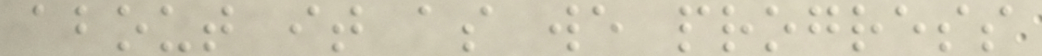about it as we progress
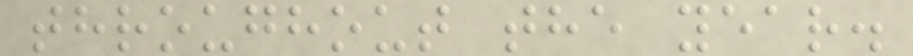throughout the year.
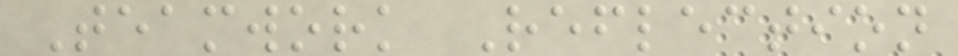Teamwork Reflection
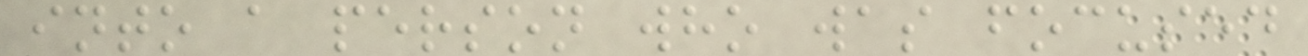into a person who was focused
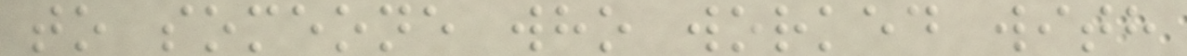to someone who worked with
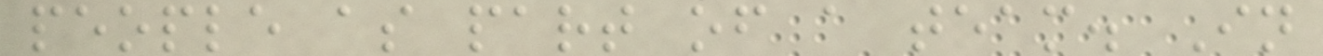people as part of a team. In
